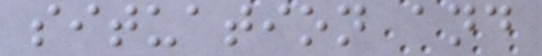situation and
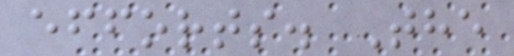efforts. The
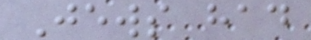Jews had
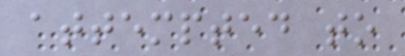attempted to
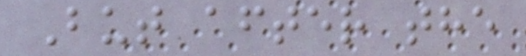But after the
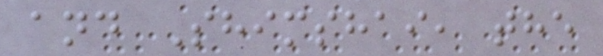and Shimshai, the
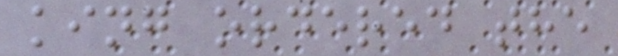king ordered the
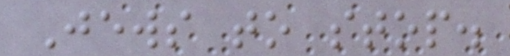Jews to stop.
